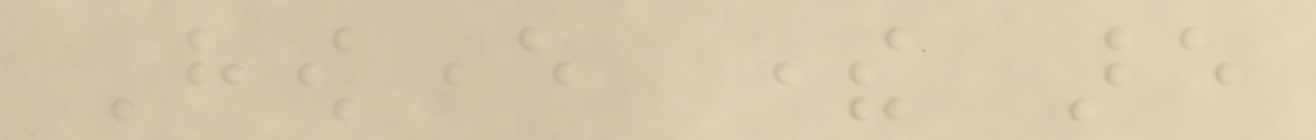However there are
